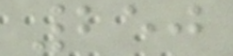250
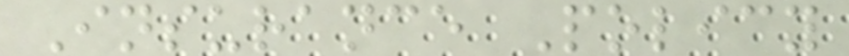Insurance Policy
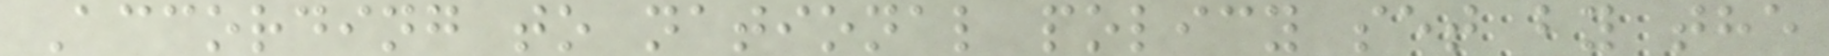According to national policy set by the
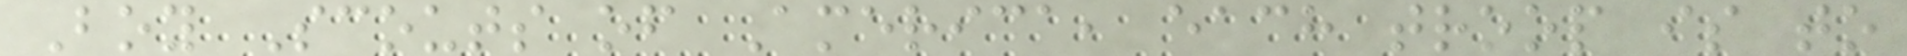Boy Scouts of America, each troop is to
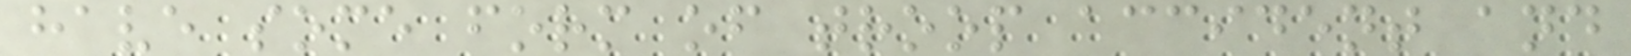have some form of troop accident and
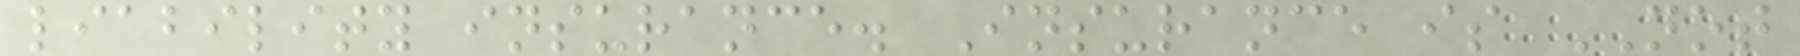liability insurance. Insurance is NOT
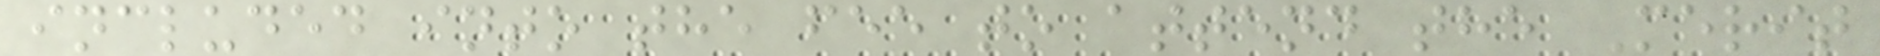included into the fee to attend the Merit
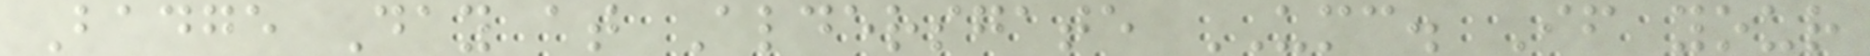Badge Day at Aldersgate UMC. If your
